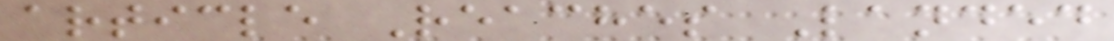article Reaches Landed
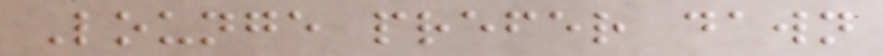Lounge prefer dawn
